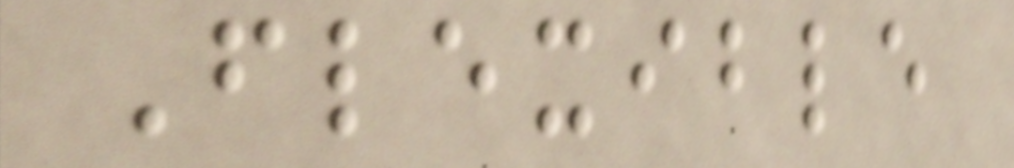Flexible
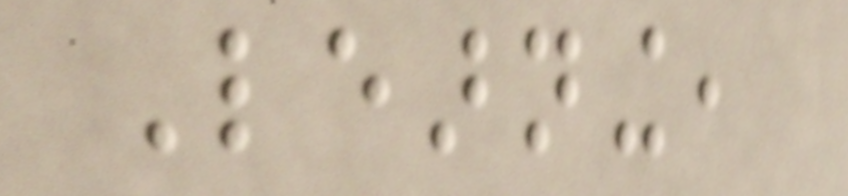Learning,
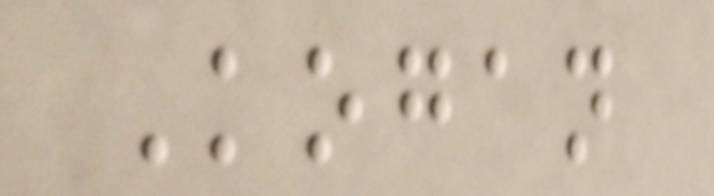Kogan
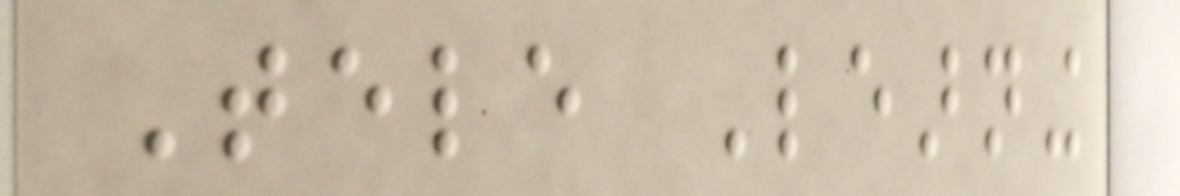Tele Learning
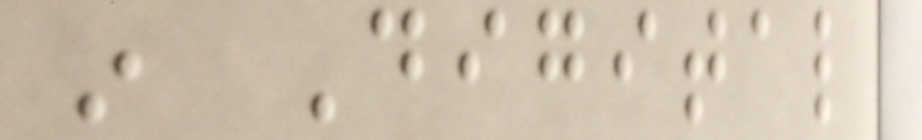in Digital
